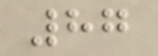87
